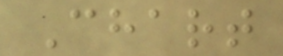Chart
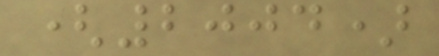(2004)
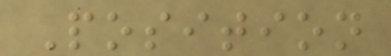Position
